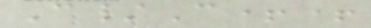C/C++
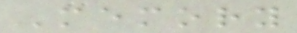Memory
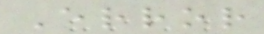Error
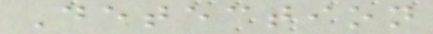Detection
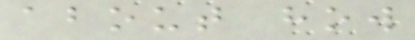about how
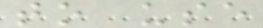to use
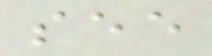see
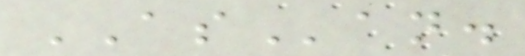ASan.
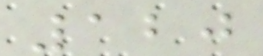120
